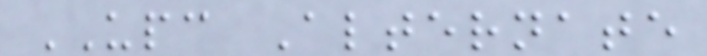UPC Alternate
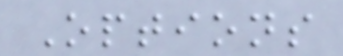Options
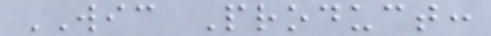WIC Product:
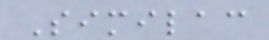Similac
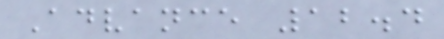Advance 12.4
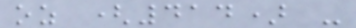oz (414) -
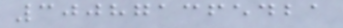300871365421
